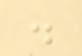.
